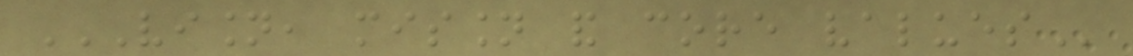VISION, MISSION AND CORE VALUES
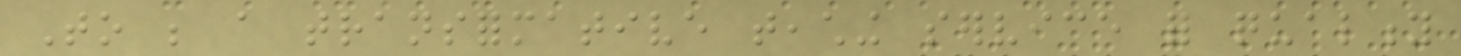To be a transformative teaching service for quality
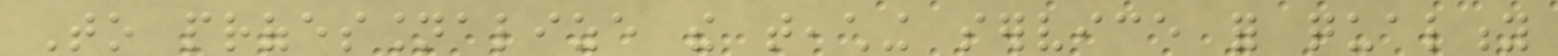To professionalize the teaching service for quality
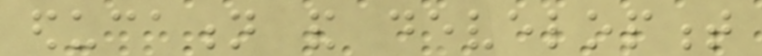education and development
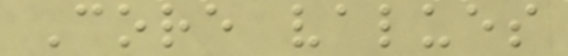Core values
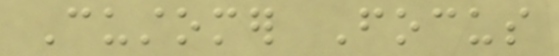Customer Focus
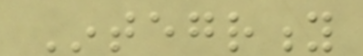Integrity
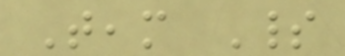Team Spirit
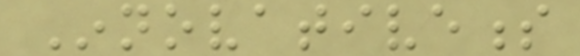Innovativeness
